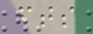fts
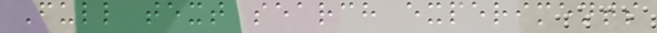Full text search experiments
